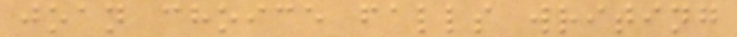joan choice falls writing
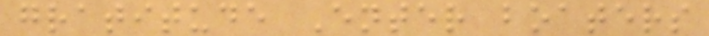gratitude Enter boaters
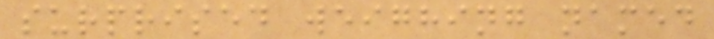surprised weighing named
